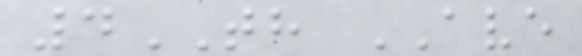4TH AVE
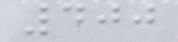400
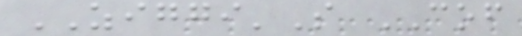ZIGGI'S COF
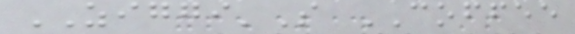ZIGGI'S COFFEE
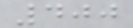400
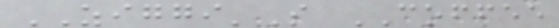ZIGGI'S COFFEE
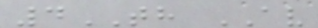4TH AV
